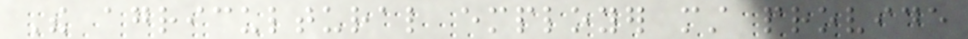The agricultural employer must provide
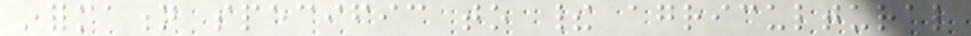information specific to their agricultural
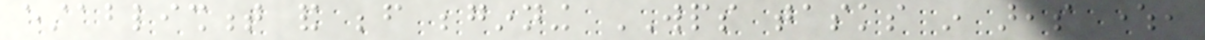establishment and before beginning WPS tasks in areas where,
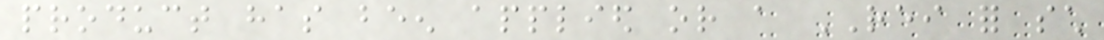product has been applied or a REI for such
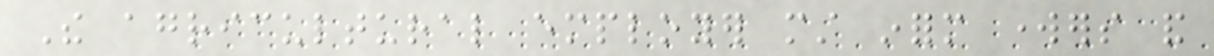The agricultural employer must inform workers and
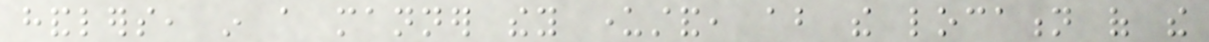handlers, in a manner they understand, about the location of the
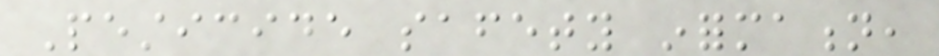Pesticide safety information,
